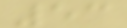53
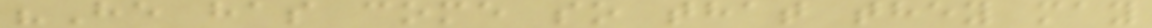"He has come so that they may
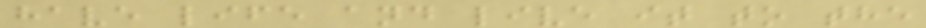have life and live it to the
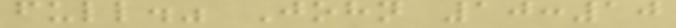full." John 10:10
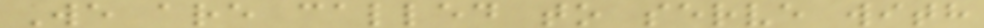We are called to serve with
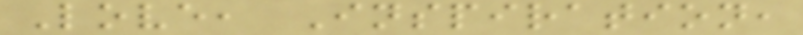Love, Inspiration,
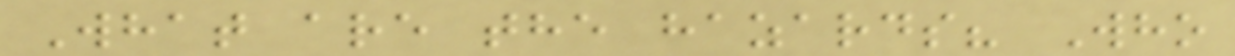What are the hazards? Who
